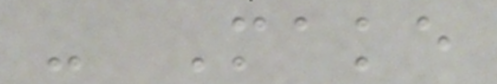- Make
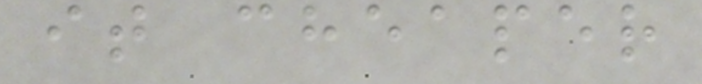it cheaper
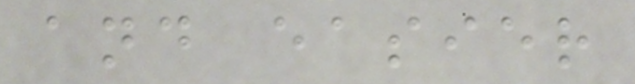and easier
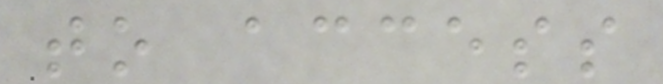to access
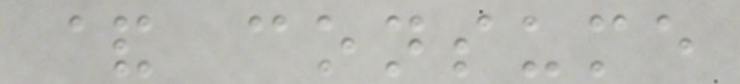& consume
